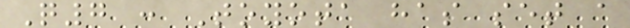Q7 : Toyota has set a
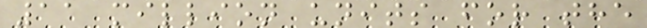11 million units for the
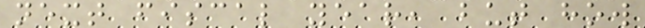next fiscal year, but how
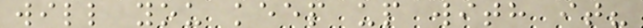will you keep up with it?
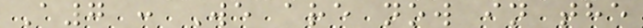A7 : We are now in the
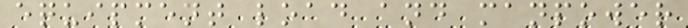equipment load and manpower
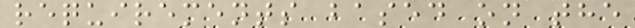requirements based on the
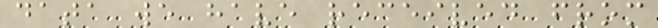data we have received from
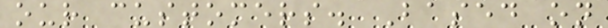our customers. Based on
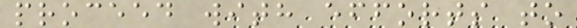proceed with efforts to
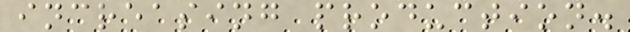increasing production.
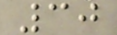30
